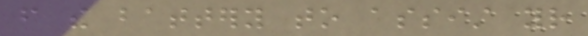from the battery to assist your
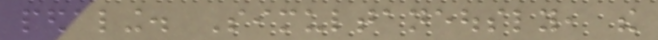pedaling. Simultaneously, the
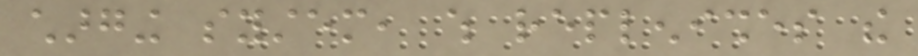charging system, which replenishes the
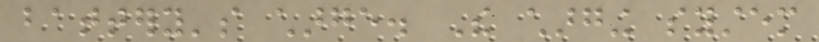battery's charge. The charging system
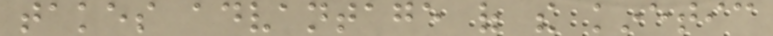takes advantage of the kinetic
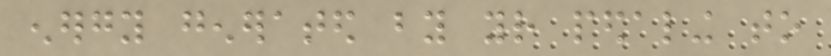energy generated by your pedaling to
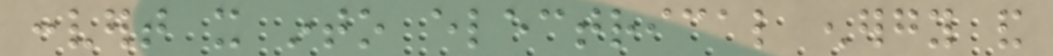convert it into electrical energy and
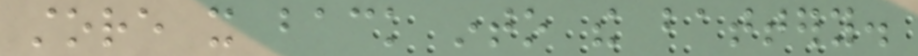store it back into the battery.
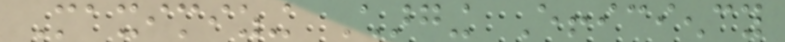Maximizing Charging Efficiency
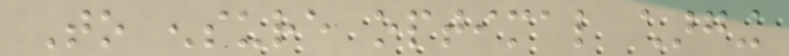To ensure optimal charging
